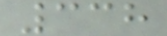338
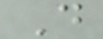D
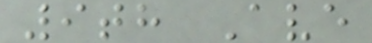9th Ave
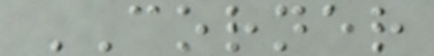CORNER
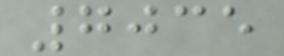7035
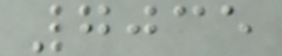7035
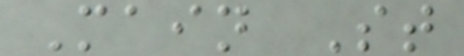Main St
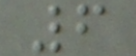6
